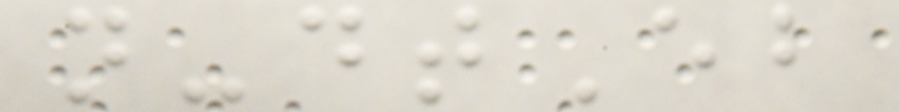n-dtEb
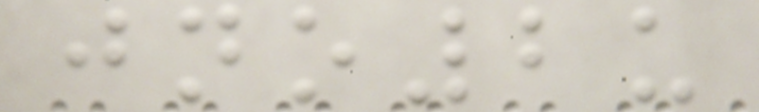jno2u
